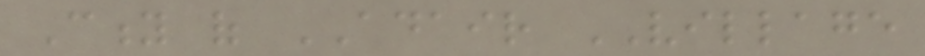City of ADAIR VILLAGE
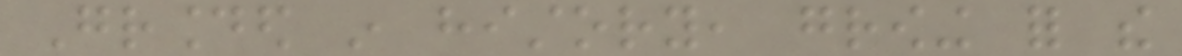Grounded in history, growing for the
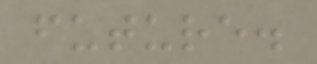future.
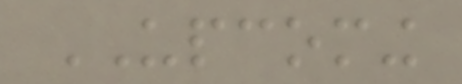UPCOMING
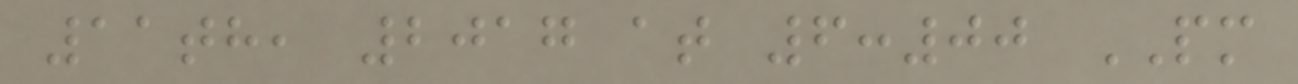11th, 2017 at 6:00 PM
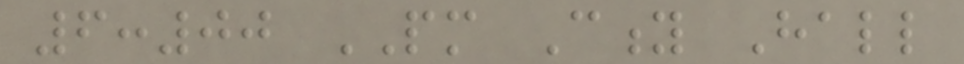6:00 PM City Hall
